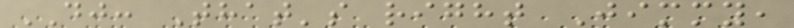DJ: That's right Jimmy,
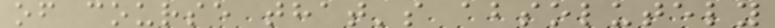of course that's absolutely
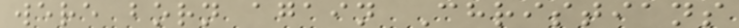were born again Christians
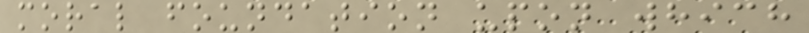moral foundation upon which
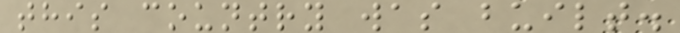this country was built.
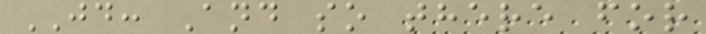JD: And so there for
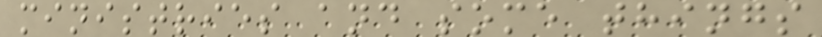ministries and some things
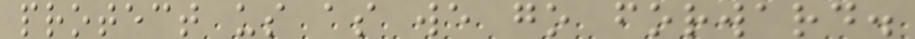protect us as we go forward.
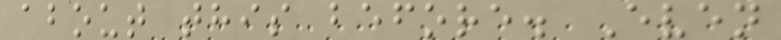about this before. Even
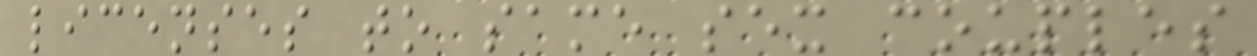licenses to same sex couples
